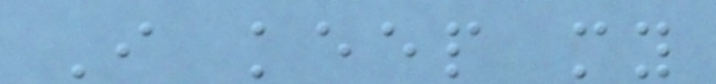I keep my
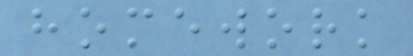homework
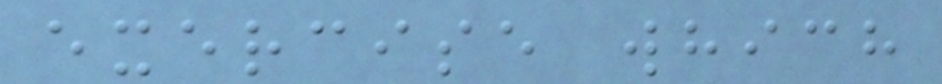exercise which
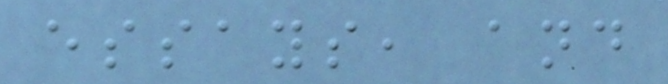essays, and
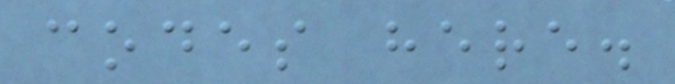codes here.
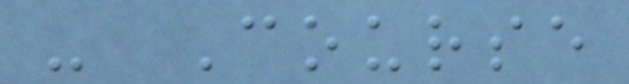- Course
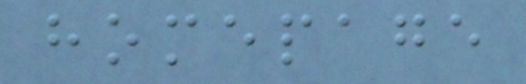homepage
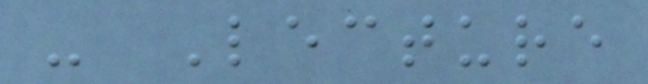- Lecture
